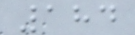184
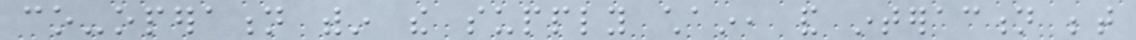co-operation within the supply chain, and interaction between
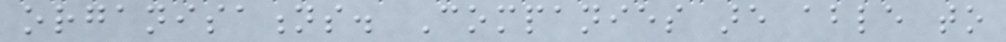organisations. Companies are able to
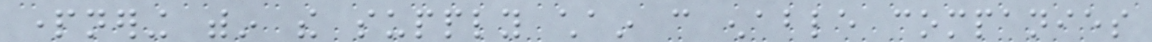partnering within the supply chain can enable companies
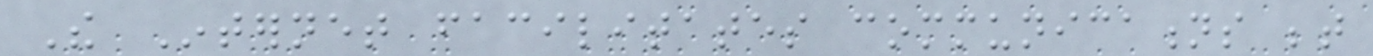The Internet facilitates communications between
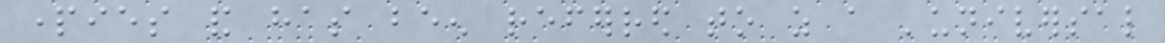parties and has been referred to as a 'universal
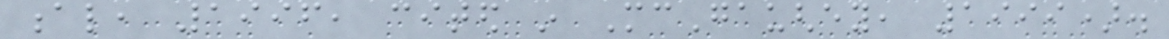al, 1996, cited in McGaughey, 1999).
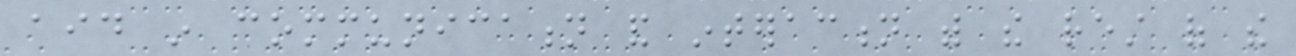aid in communication and interaction with the rest of the
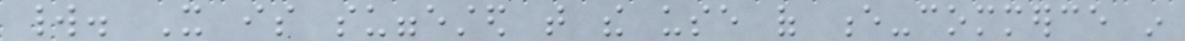world. It is suggested that the use of e-commerce in
